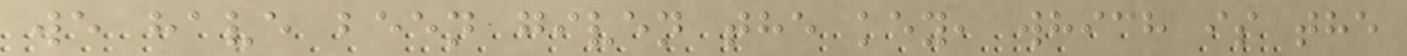we have been given the key, which is the
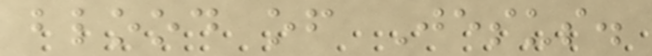blood of Jesus.
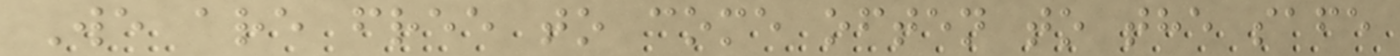We are free to come often to the safe
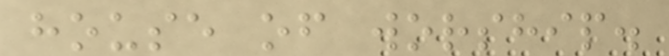house of worship.
